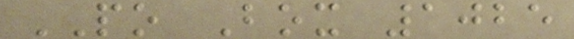PO Box 1025
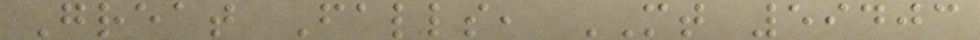Great Falls, MT 59403
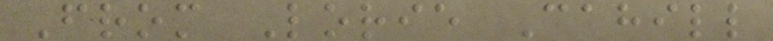From Lorie Cahill
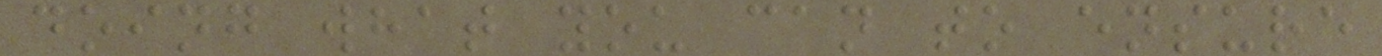doing what you can to ensure
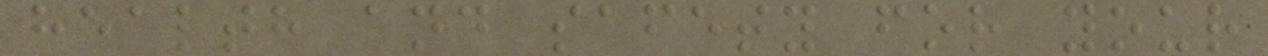health and safety for your
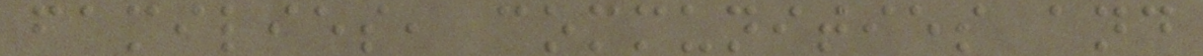families, communities and
